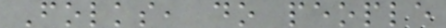Folks, do people
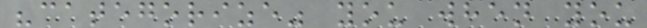"categorize" you when you
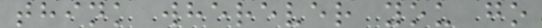think wherever you go
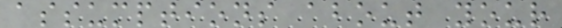assumptions about your
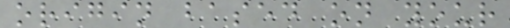origin based on your
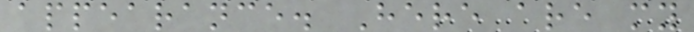appearance. Here are my
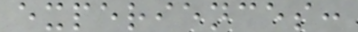experiences:
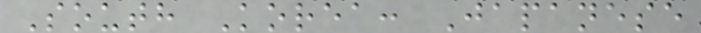South Korea: Japanese
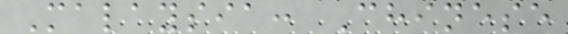Malaysia: Chinese
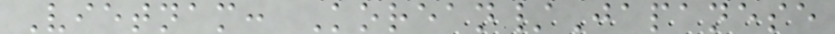Vietnam: Korean/Japanese
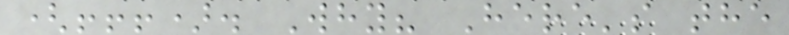(!!!). Why? Here's the
